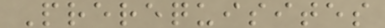Prerequisites
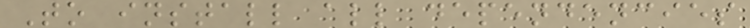To install all dependencies
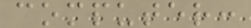computer:
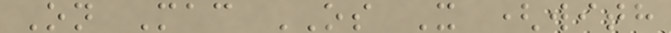On Mac OS X (with
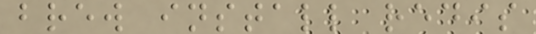brew install redis
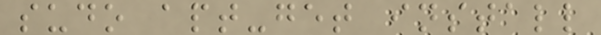sudo apt-get install
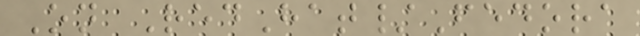On RedHat/Fedora
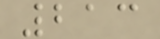213
